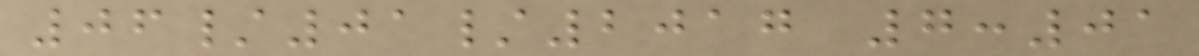06/01/2017 7:01
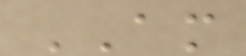AM
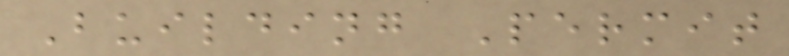Building Permit
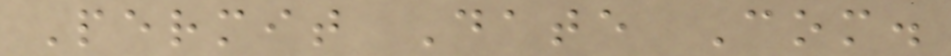Permit Date Com.
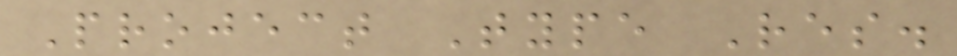Project Type Res.
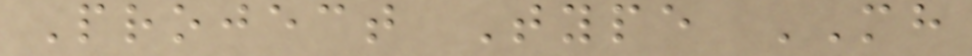Project Type MH
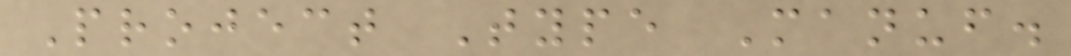Project Type Manuf.
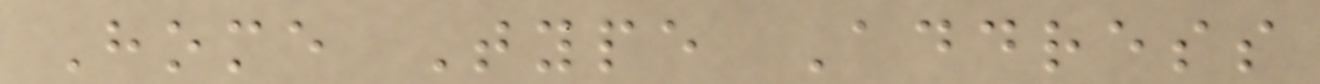Home Type Address
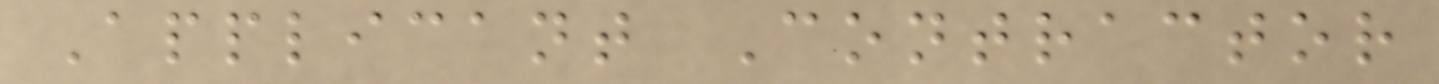Applicant Contractor
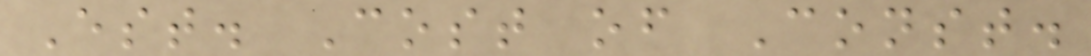Est. Cost of Const.
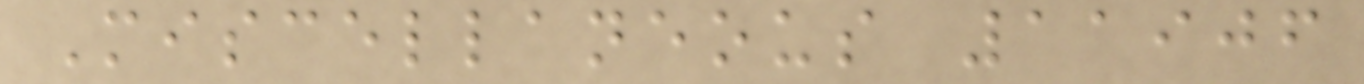Miscellaneous 11906
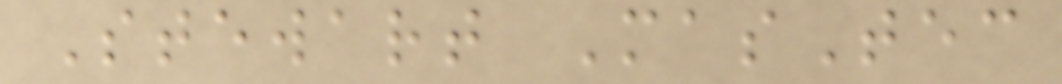Stewart MasTec
